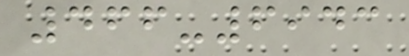466-6943
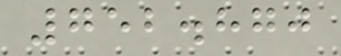752.870
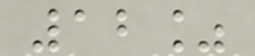12%
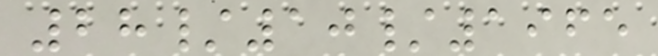28/10/1965
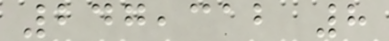247,312 8
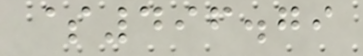$496.79
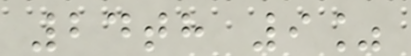24th 9%
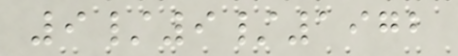9/9/1972
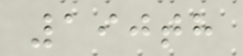190th
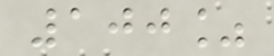100%
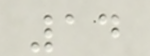14
